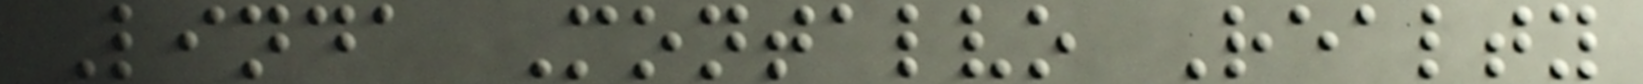Linda Montalvo Realty
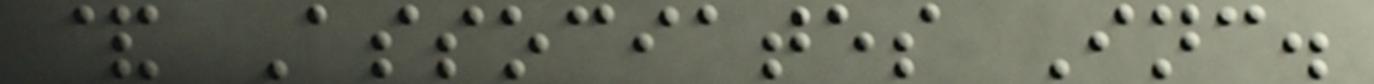& Associates Inc.
